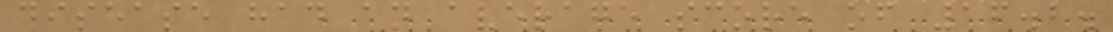disease had an average score of 16.2.
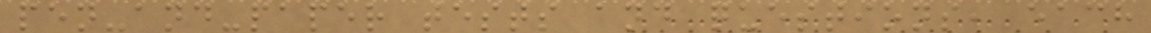pen-and-paper tests and questions, each
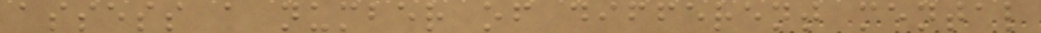assess a number of different mental
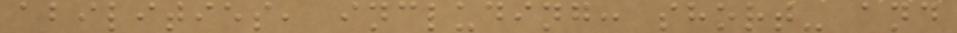abilities, including: short- and
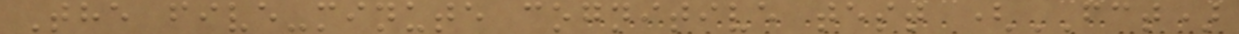The five-minute cognitive test (FCT)
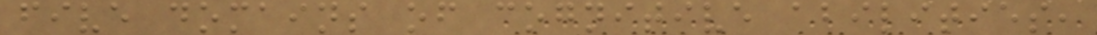five domains of cognitive abilities,
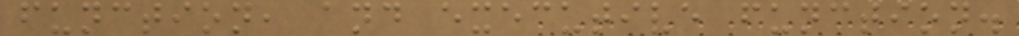function, and executive function.
